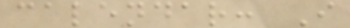calendar: I
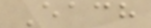Each
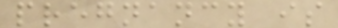pregnancy is
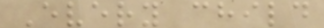Every child
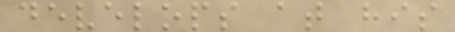develops at his
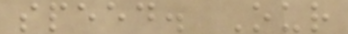speed. Our
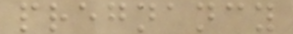pregnancy
